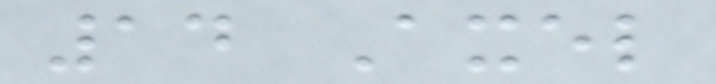14 Axel
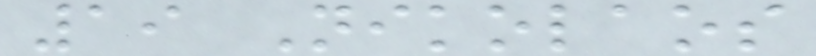19 Nikolaos
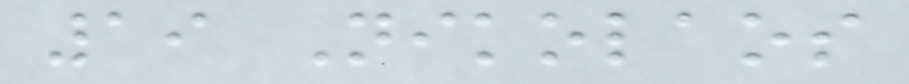19 Nikolaos
